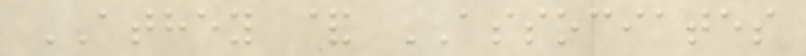ATHEY & ASSOCIATES
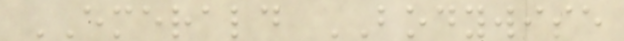EMERALD BODYWISE
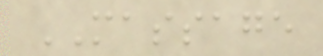MASSAGE
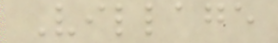Village
